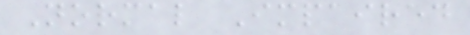Normal Impaired
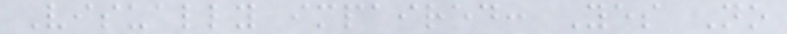Visually impaired: Yes No
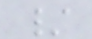/
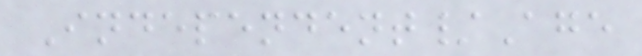Independent/Age
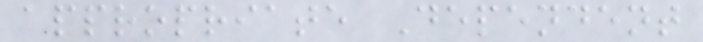appropriate Dependent
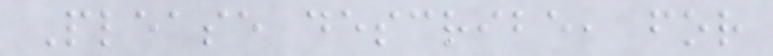Please describe, for
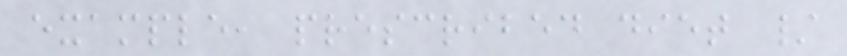example, prescribed diet /
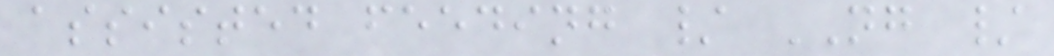assisted feeding / NG /
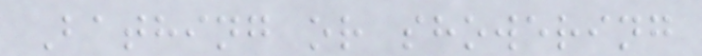Bathing or showering
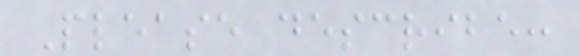Please describe:
